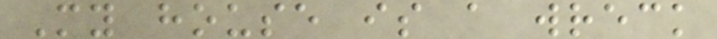My house is a wreck
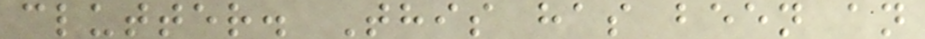clutter. This has been an
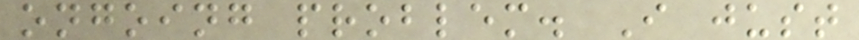ongoing problem. I just
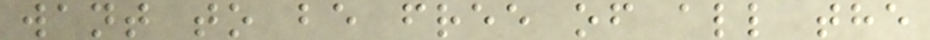want to be free of all the
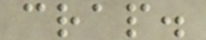crap.
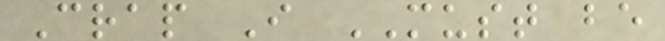Crap I MUST be
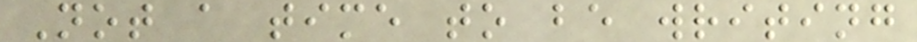Not a time to be writing
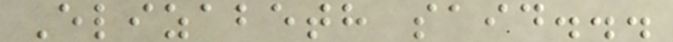Elizabeth said...
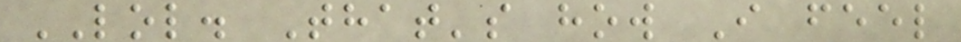LOL. That's how I feel
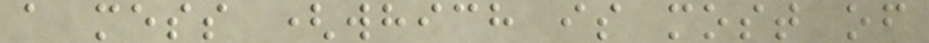a mess (which is most of
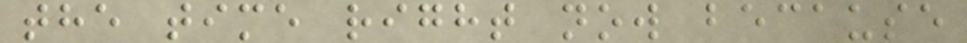the time right now because
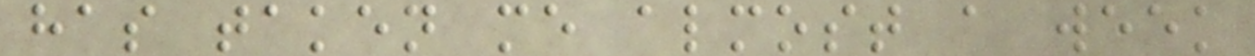has taken me almost a week
